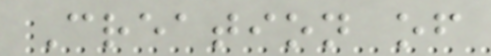Creation of
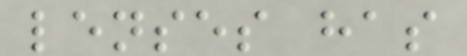lenses has
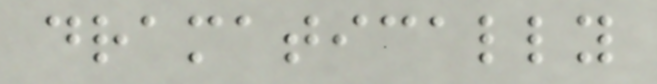dramatically
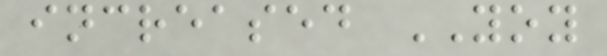increased YOY
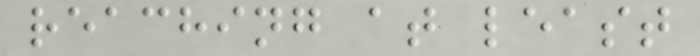reaching at least
